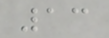13
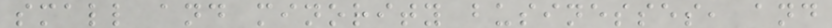small and minority businesses, and
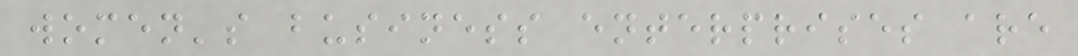women's business enterprises are
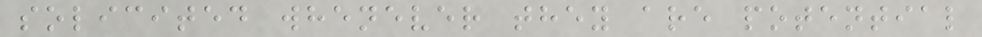solicited whenever they are potential
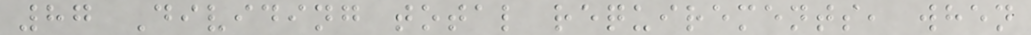87 Dividing total requirements, when
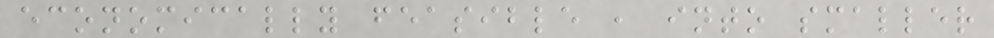economically feasible , into smaller
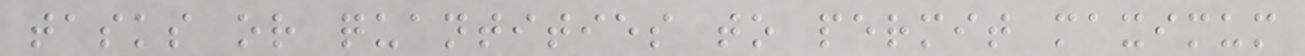tasks or quantities to permit maximum
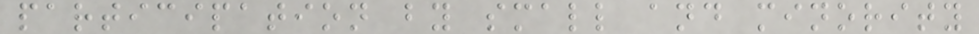participation by small and minority
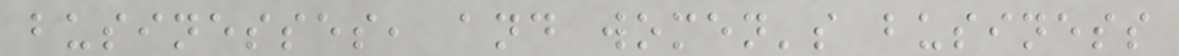businesses, and women's business
